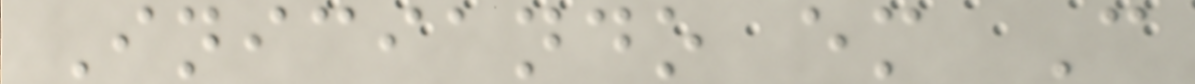Iniciando em C
